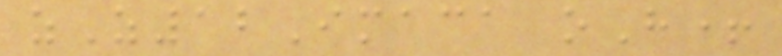zZ12Imaca oH+
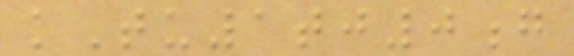kTu1tj0g
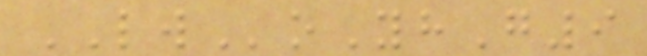LWoYhG9
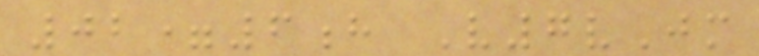02=6h V7vJm
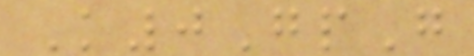K0GpG
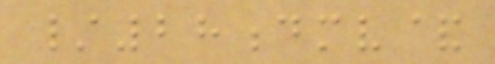/28dmv&
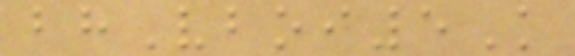bhVboi5K
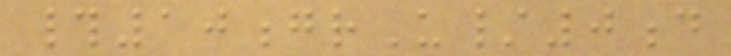#10grU/0d
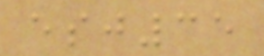esj35
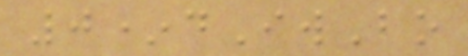0*dIwBo
